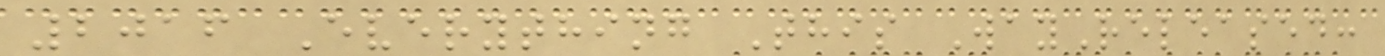2016 Everything This WayReleased:
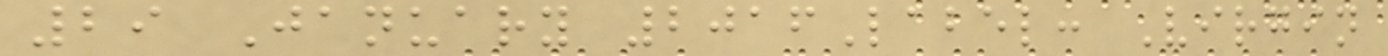29 January 2016Label: Virgin
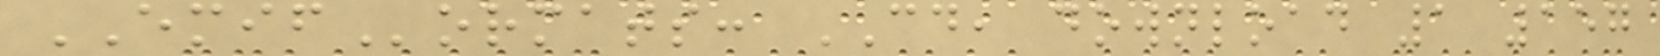EMIFormats: CD, download 1 157
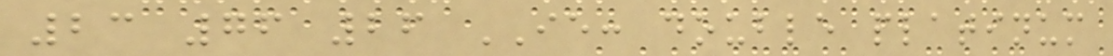23 76 26 IE: double platinum
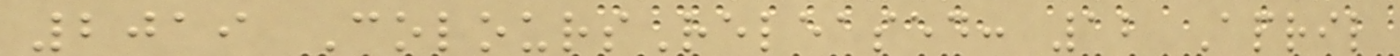2019 ColoursReleased: 12 April
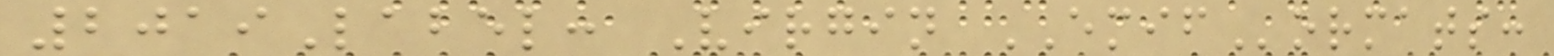2019Label: Virgin EMIFormats:
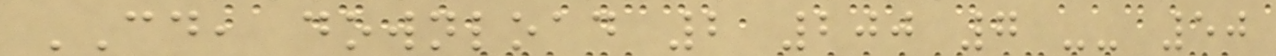CD, download 2 200 7 -- 50
